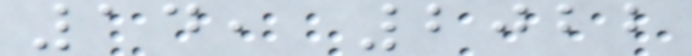14, 2022
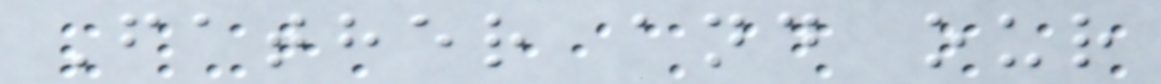Father and our
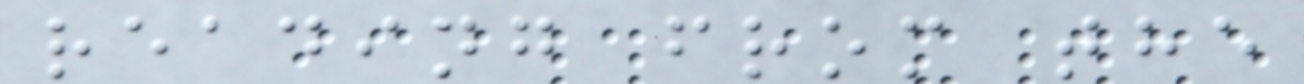reading from the
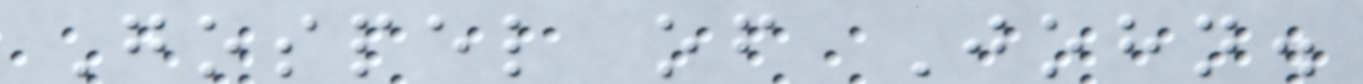Gospel of John.
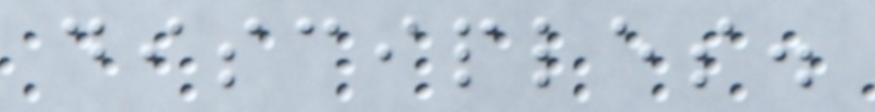disciples.
